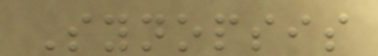Synopsis
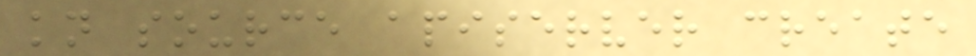kn source apiserver create
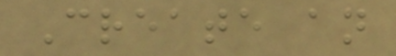Create an
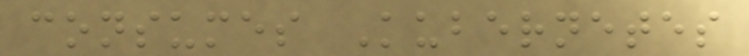consumes Kubernetes
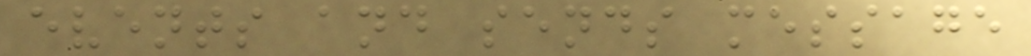events and sends message
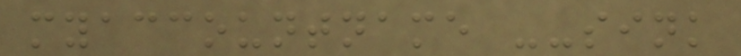myaccountname --sink
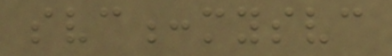svc:mysvc
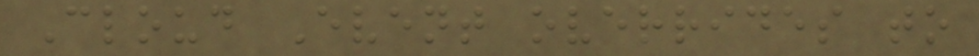Cloud Event overrides to
